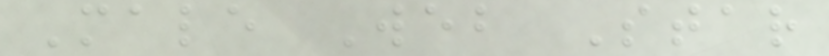Male Web Star
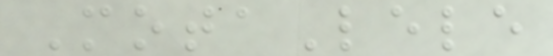MotaLele
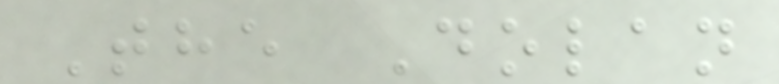The Dolan
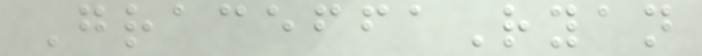GraceffaRyan
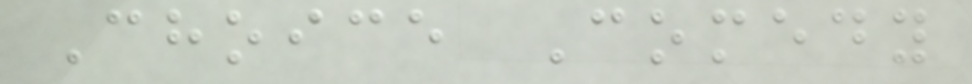Choice Comedy
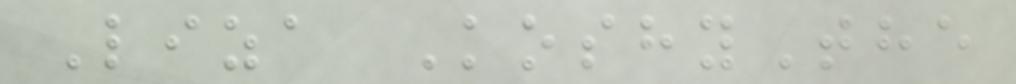Liza KoshyThe
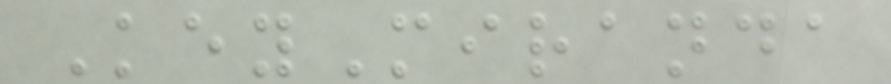KeyMiranda
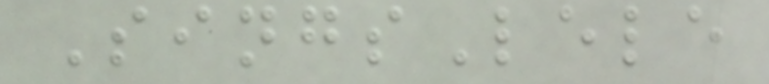SingsLele
